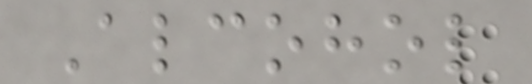Alcohol
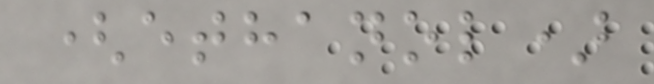(ethanol)
